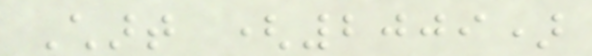Chart (2009)
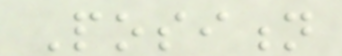Position
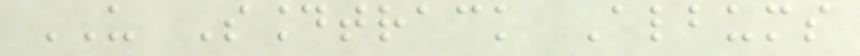US Soundtrack Albums
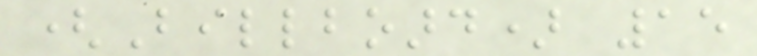(Billboard) 15
